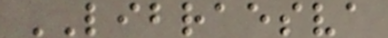LIBRAESVA
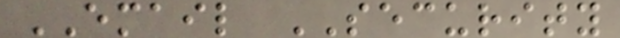EMAIL SECURITY
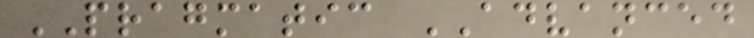PRAGMATIC ADVANCED
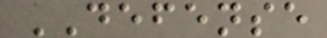DEFENSE
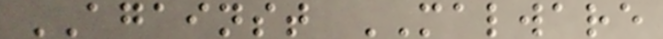AGAINST MALWARE
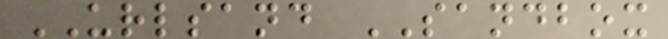URLSAND SANDBOX
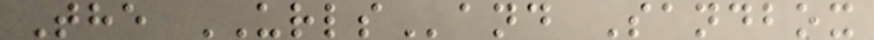The URLSand Sandbox
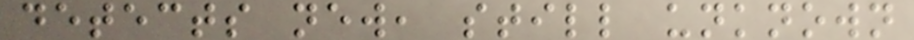detects new, still unknown
